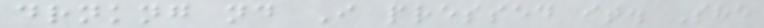drnkng nd I pressed it. She
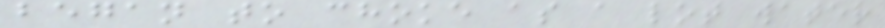began to choke as a lot water
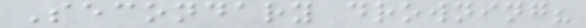Secondary drowning?
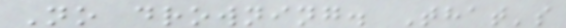No drowning. That's
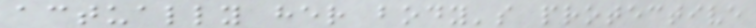actually her body's protective
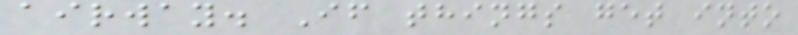airway. If things get into
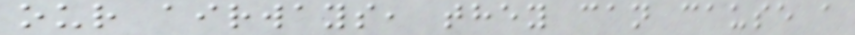our airways, they can cause a
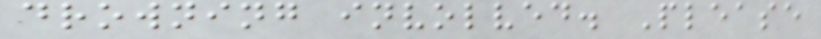drowning involved. Please
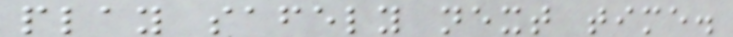play safely next time.
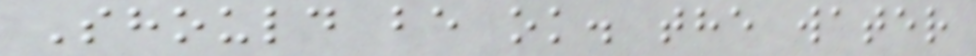Should be ok. the water
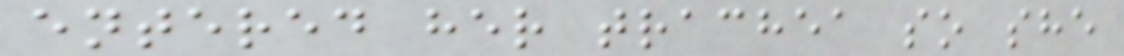entered her trachea so she
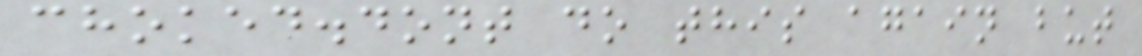choked.dont do this again but
